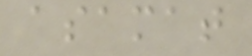asamat
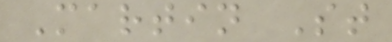Martin St
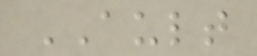AULT
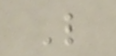L
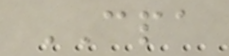CPA
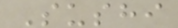Sushi
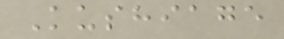Kushiage
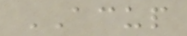ACUP
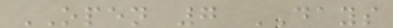OPEN 7 DAYS
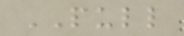PULL
